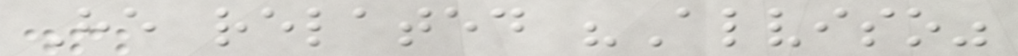He related "Alviso"
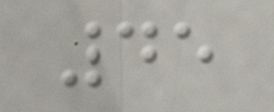45
